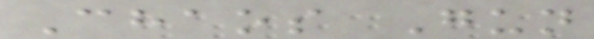Chaos Gun
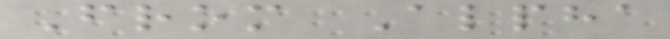From Alpha
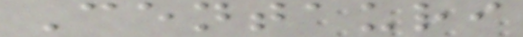Centauri
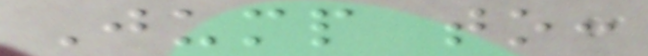Jump to:
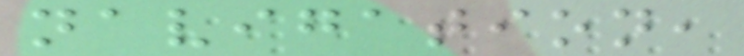navigation,
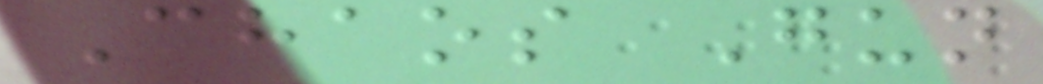Chaos Gun
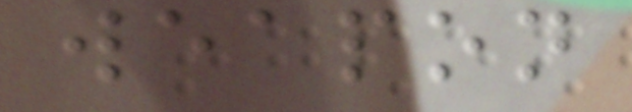weapon
